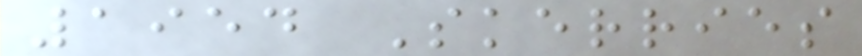1954 Skerries
